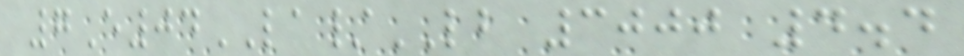7E04LA/LB 3000 4.4
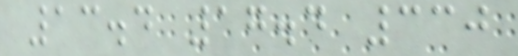13.4 17.4 330
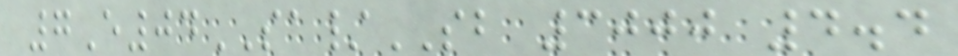7E04SA/SB 3000 4.4
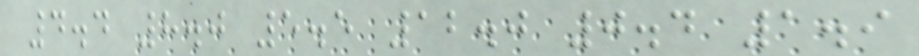4.4 8.0 5.5 12.0 0.4 1.9
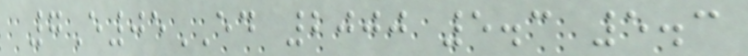7E05ED 2000 5.3 5.3
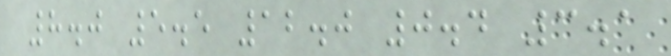8.0 5.5 12.0 0.4 3.1
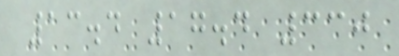13.4 17.4 330
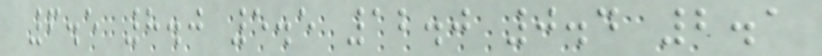6.5 8.0 5.5 12.0 0.4 2.1
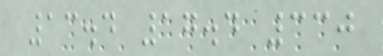13.4 17.4 330
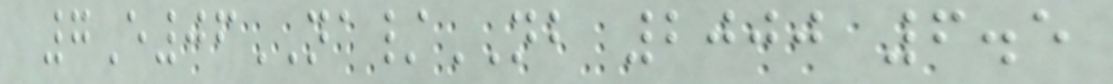7E06NA/NB 2000 6.5
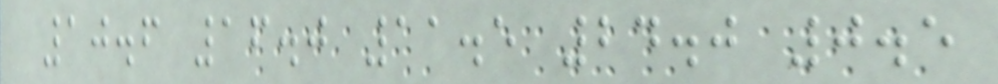10.6 16.0 11.5 24.0 0.5
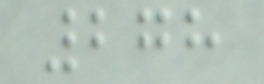278
